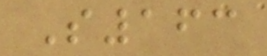S163
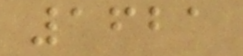1621
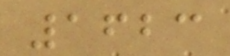1623
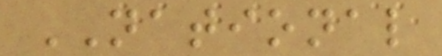NATIONAL
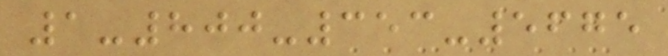1-800-353-5675
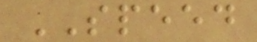SPEED
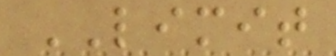LIMIT
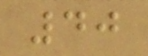40
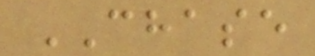CHASE
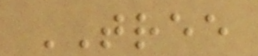TREE
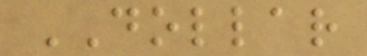DOLLAR
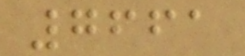7661
